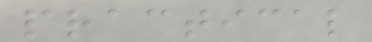practical
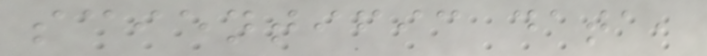scientific data,
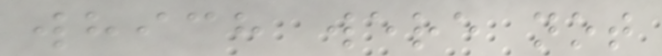which were not
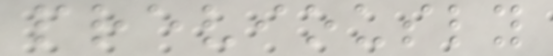previously
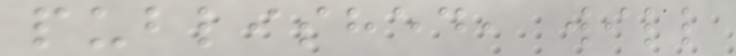published, will
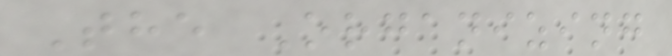The Organizing
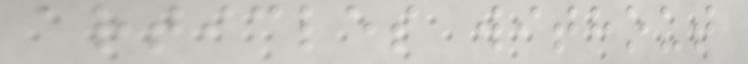articles without
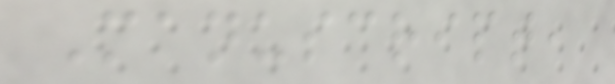Manuscript,
